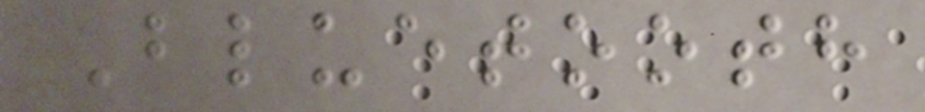Bluetooth
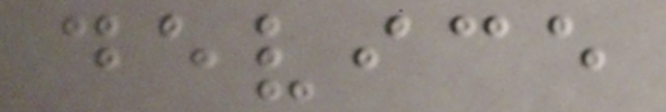device
